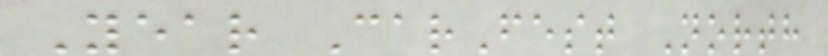Year CarFest North
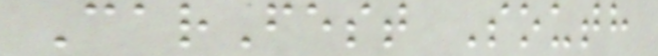CarFest South
